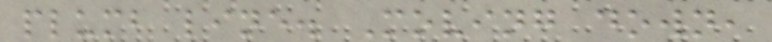plumb line. Moving down,
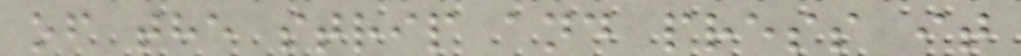of the strip and press it
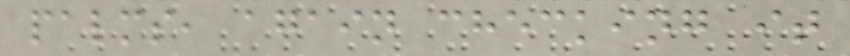palms, again checking it
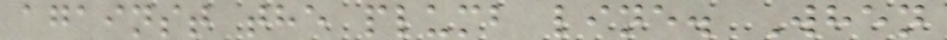against the plumb line. When
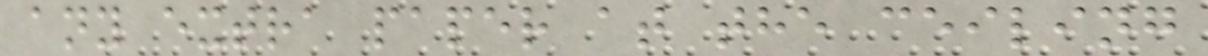any extra paper at the ceiling
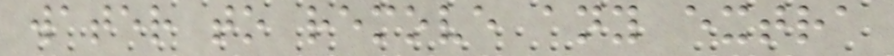water to remove any extra
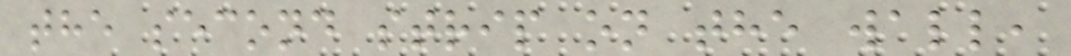the second strip on the wall,
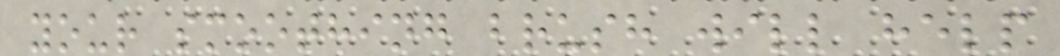your smoothing brush will help
